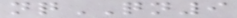nqQN9
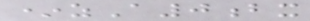*zA0bx
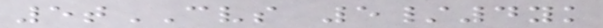5tCVS 5/4yk
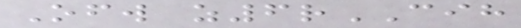Ofw z6rCIH
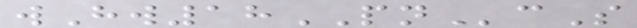wHw18PNcS
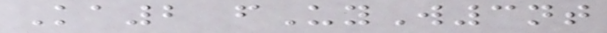Ka2 fUyW3nt
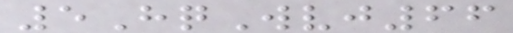5HqWvj66
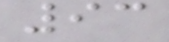93
